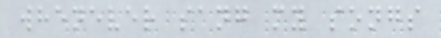whenever sang my songs
